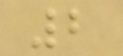2
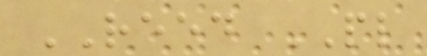REED PL
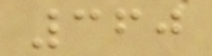360
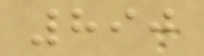890
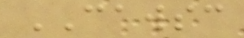CAWSC
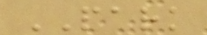PARK
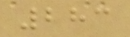283
